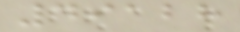49128
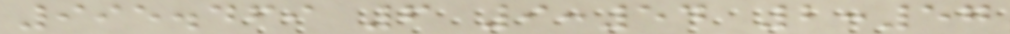995.469 6 9:54 2:57
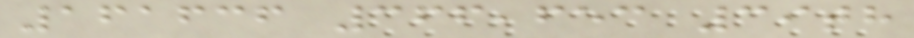161636 366,653 39th
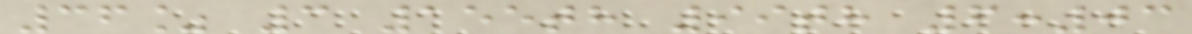36% 3 155th 99th 6:03
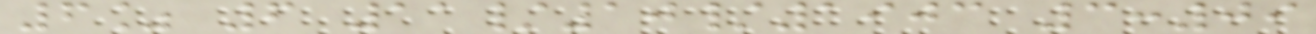6% 6 11/10/1903 3:09
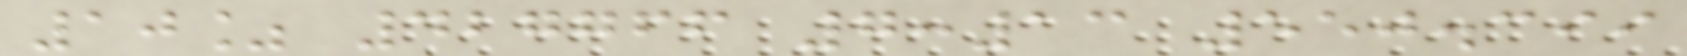10% 427766 7:13 550.399
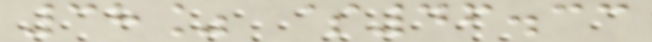38% $46.33
